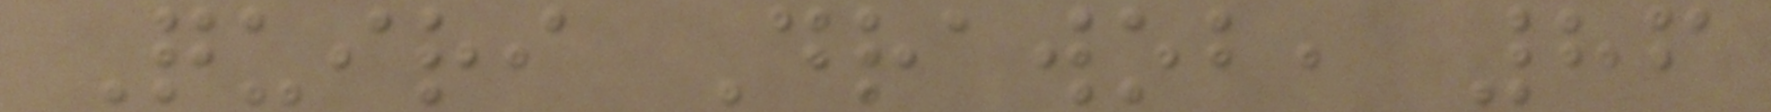Quiri Drawob, 86
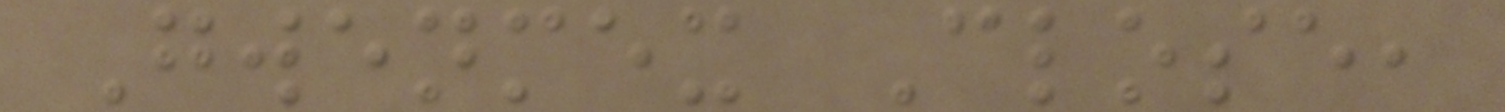Gwenmex Close,
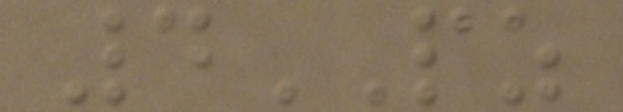4PZ
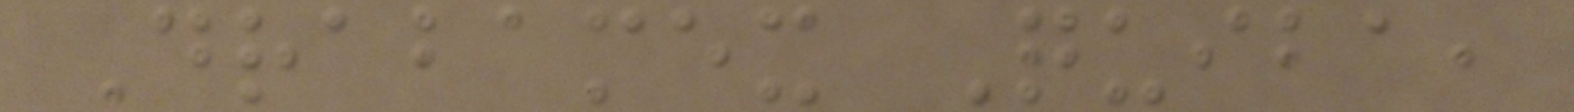Drabamex Quiba,
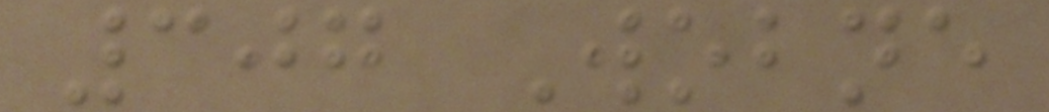307 Wobne
